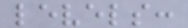levels:
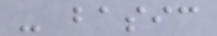- basic
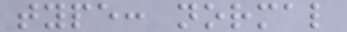type: normal
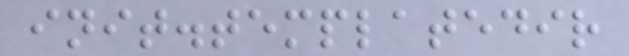init.templatedir
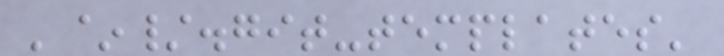'~/.git-templates'
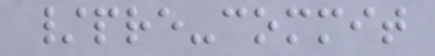/pre-commit
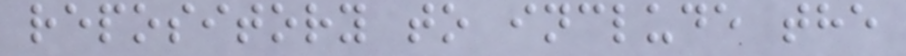repository to include the
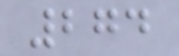274
